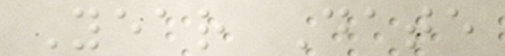Year Date
